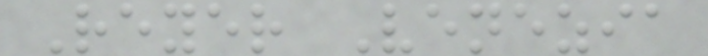Reyer Venezia
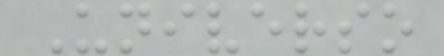Universo
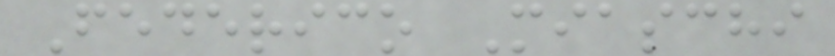Federico Miaschi
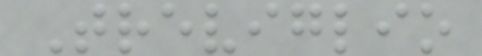Treviglio
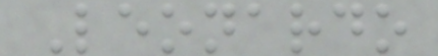Leonardo
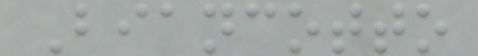Biancotto
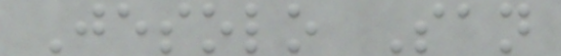Jesolo San
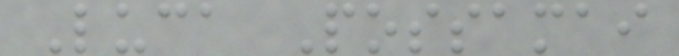Luca Possamai
